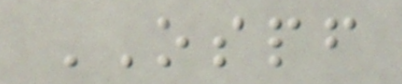OSPF
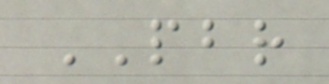PBR
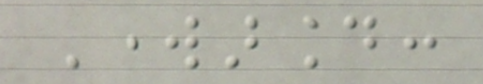Workaround:
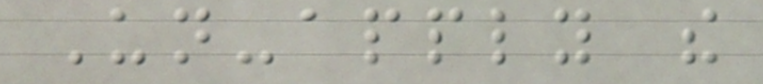Un-apply the
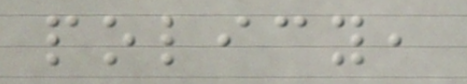policy,
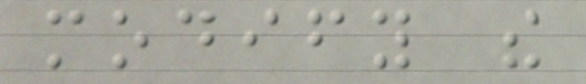modify the
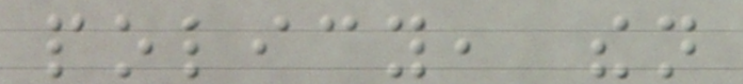policy, then
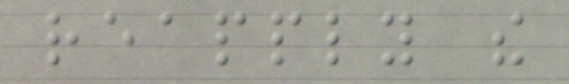reapply the
